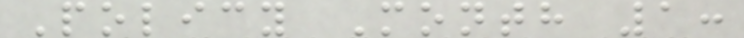Policy Month 1:
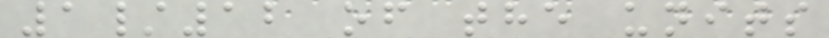1/12 of the units
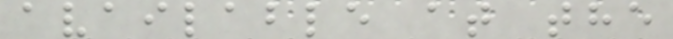available at the
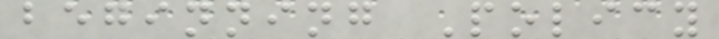beginning Policy
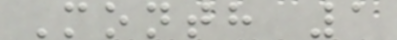Month 1
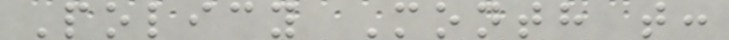Policy Month t:
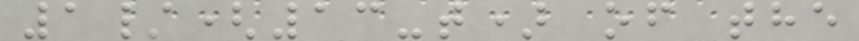1/(13-t) of the
